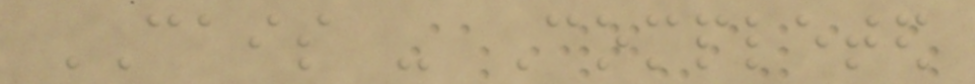CAIS - Completed
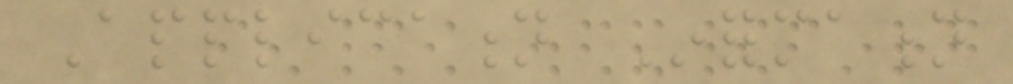Application Information
